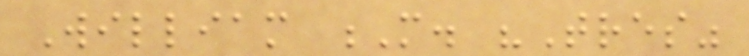William M. "Tres"
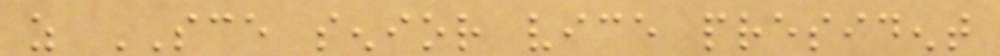as SCE senior vice president
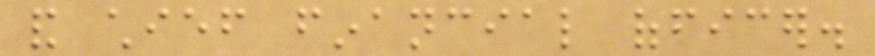and chief financial officer.
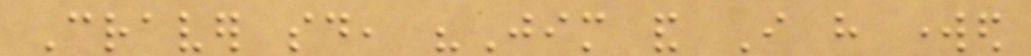Craver said, "Jim and I have worked
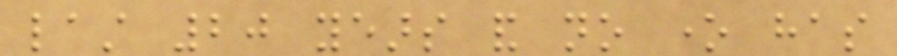last 20 years and no one has
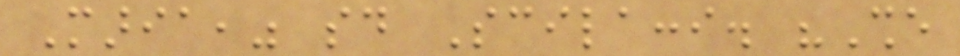Maria," said Scilacci. "She
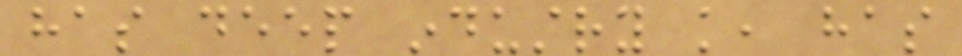has deep industry knowledge, has
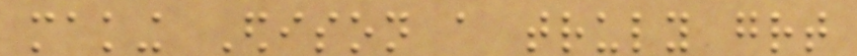making Edison a truly great
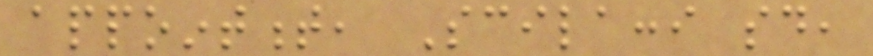appointment, Scilacci said,
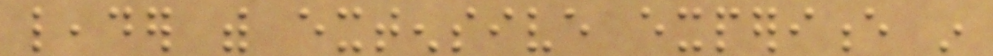leader with extensive experience in
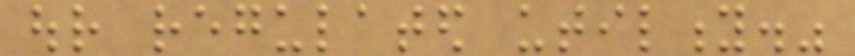our regulated utility."
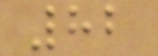82
